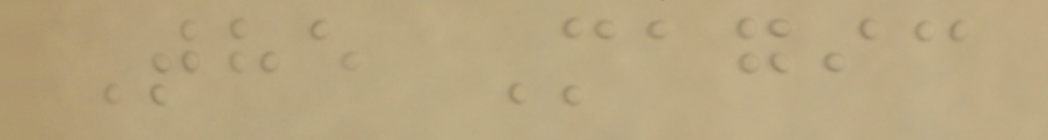The Magic
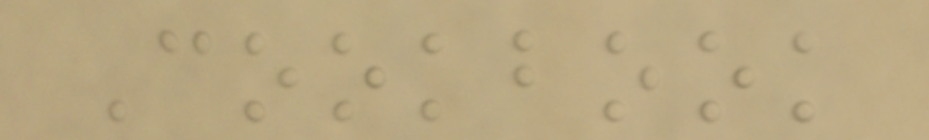Cookbook
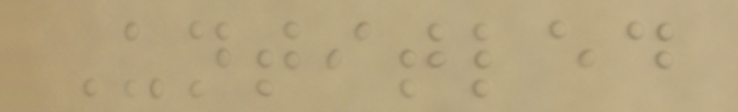Untitled
